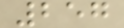257
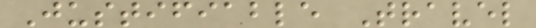Justifiable Travel
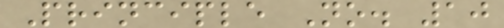Principle No. 10
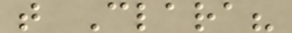t Clara?
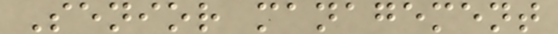Senior management
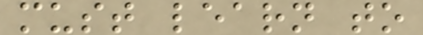must learn to
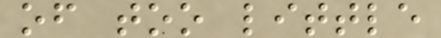of too little
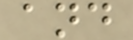and
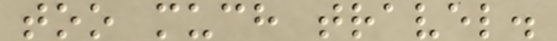too much travel.
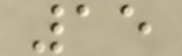15
